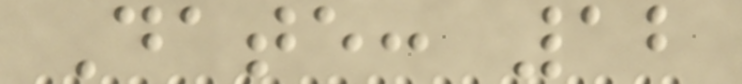Date: 12
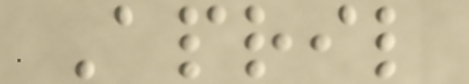April
